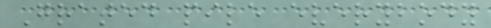Grated pile everybody
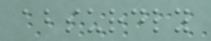absurdly
